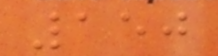150
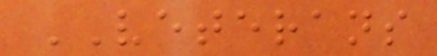VETERANS
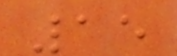15
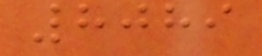8089
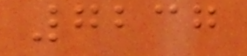7237
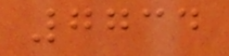7734
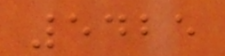5425
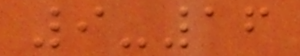9-16
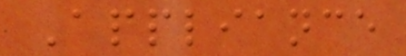Appliance
